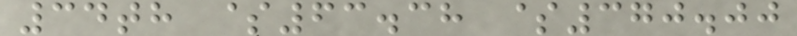34th $63.38 $370.00
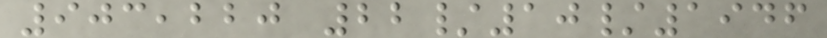903,220 22/10/1946
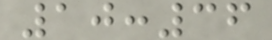10:36
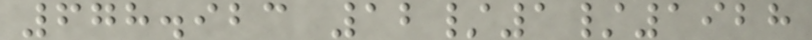678.923 12/1/1928
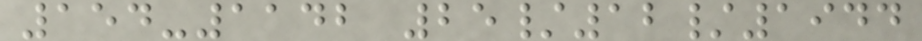154-1142 25/12/1944
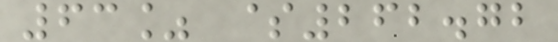63% $262.72
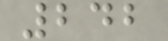242
